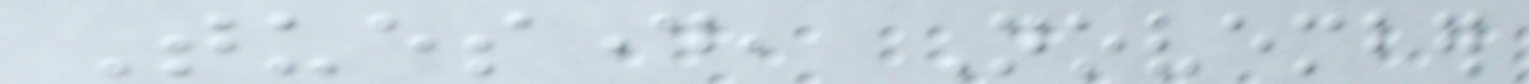Tuesday, November
